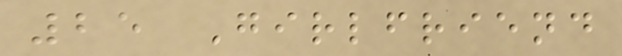25 Girlfriend
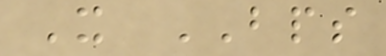X BPS
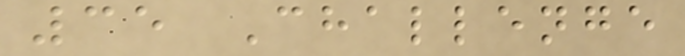35 Challenge
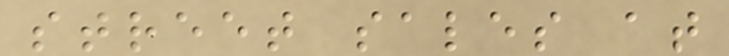street sales at
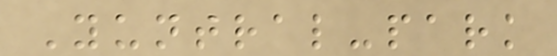Yuntral-park
